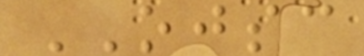OJSC
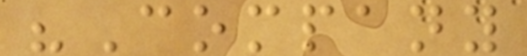"Company
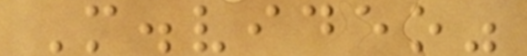M.video"
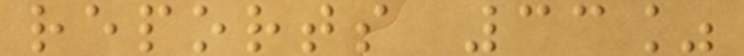reports 33%
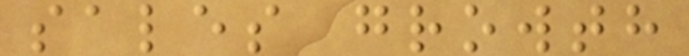sales growth
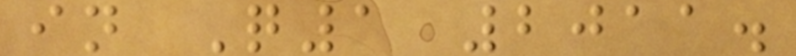in Q1 2011.
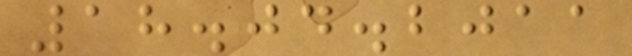18.04.2011
